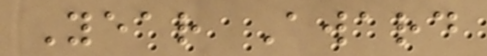Year Award
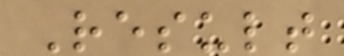Result
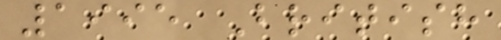1995 British
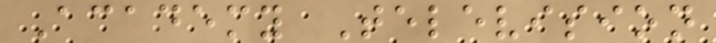Academy Television
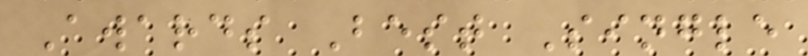Awards Best Single
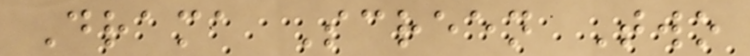Drama Screen Two
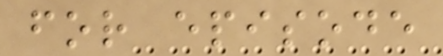for episode
